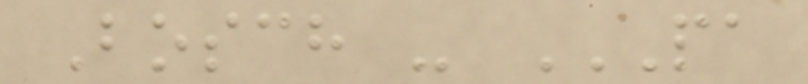Bosch - PA
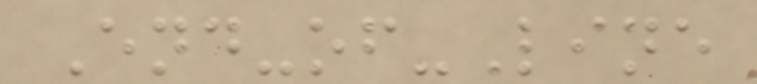End-of-Line
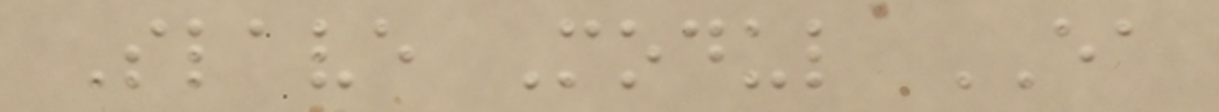Slave Modul EA
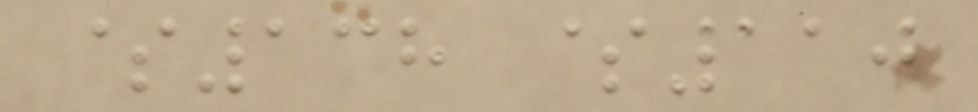$138 $110
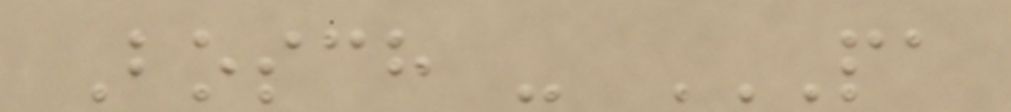Bosch - PA
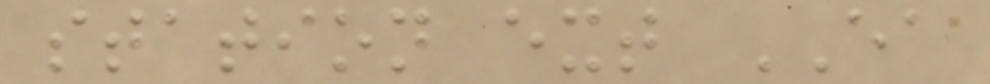station ext EA
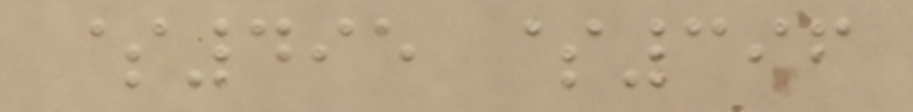$495 $396
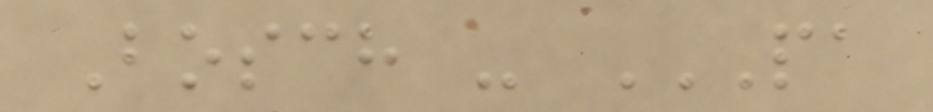Bosch - PA
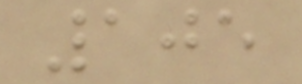105
